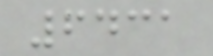6431
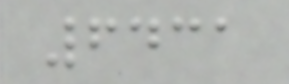6431
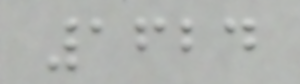1624
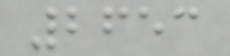2653
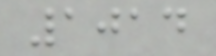1014
